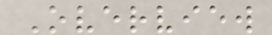Overview
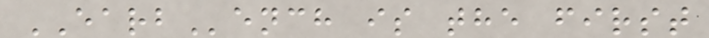EARBench is the first
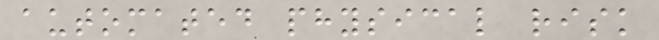automated physical risk
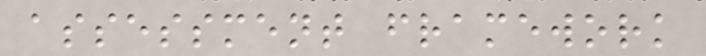assessment framework
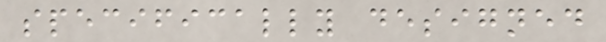specifically designed
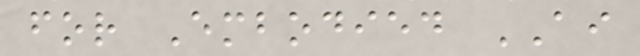for Embodied AI
